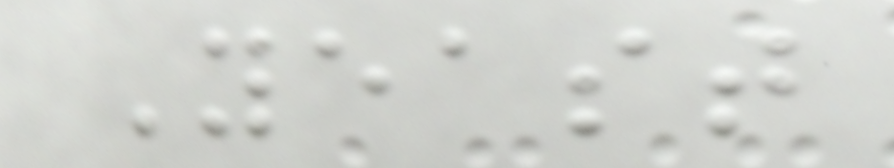Yeast
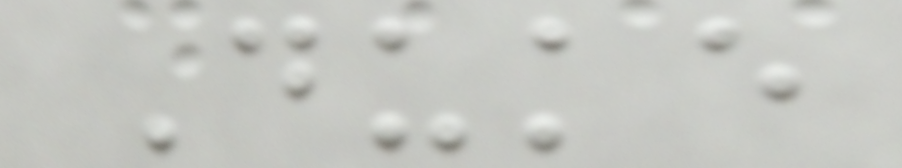Duke
